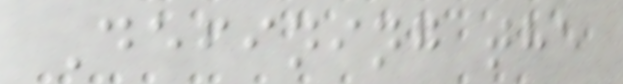Defining the
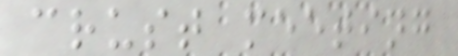crust meeting
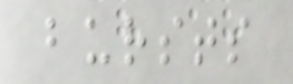bursts
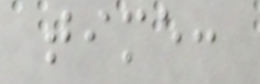time:
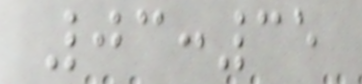03:35
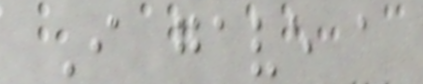I gave a
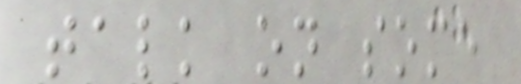talk on some
